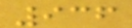936
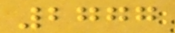2777
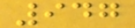947
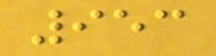953
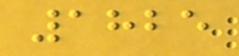1825
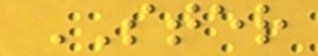STER
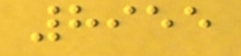8955
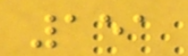151
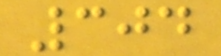304
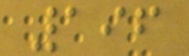196
